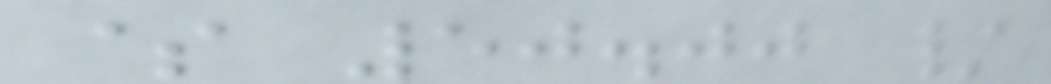$ 50.00 /
